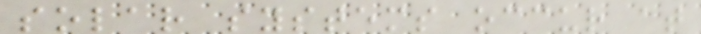solar systems occur at
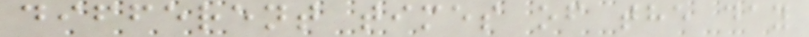different times of the day
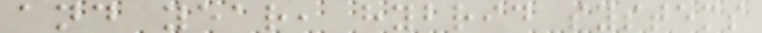and year, hybrid systems
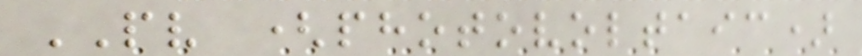PV (photovoltaic)
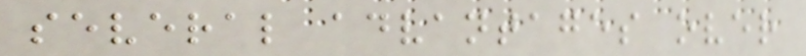several advantages over
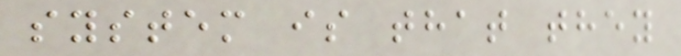system is that they
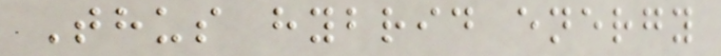Thus hybrid energy
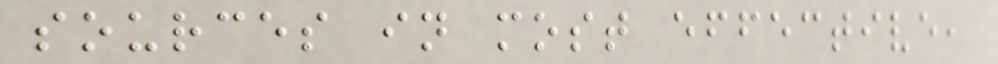sources in most effective,
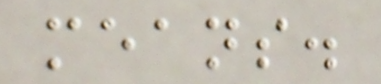means.
